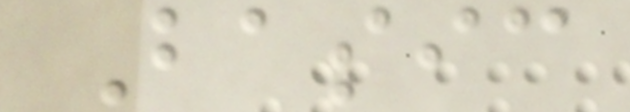Basic
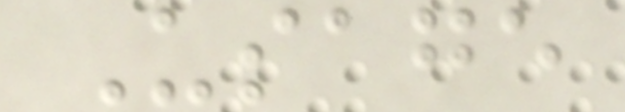Usage
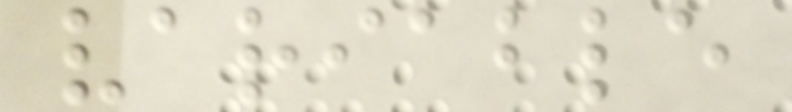variable
